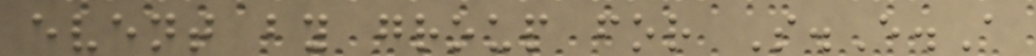event by group for S.E.A
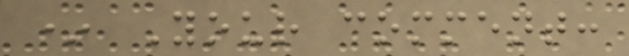* Your comment:
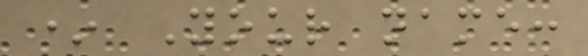* Your name:
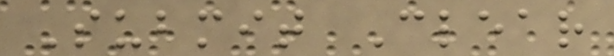Submit Clear
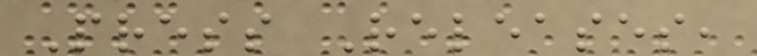Press Releases,
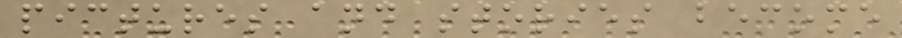pictures and stories become
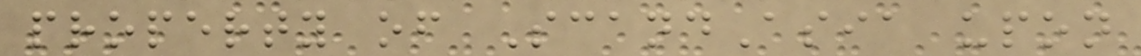property of ScandAsia upon
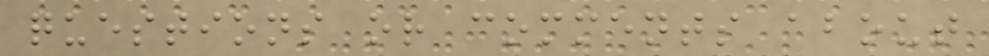questions or comments about
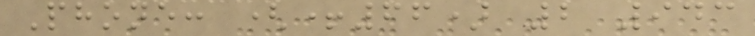Phone: (+66) 2 943
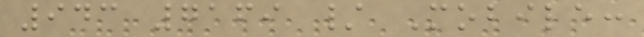943 7169 / Mobile:
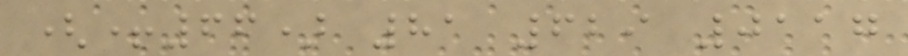(+66) 81 629 0117
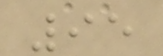95
